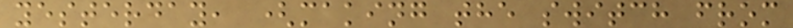yesterday, (making the switch from
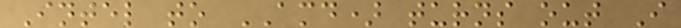Intel to AMD) turns out I
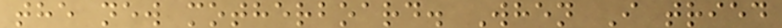the new motherboard. When I tried
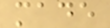made
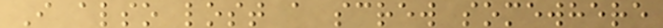I also lost a screw somewhere
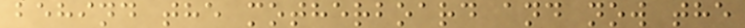behind the motherboard and now the
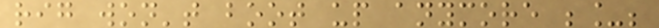rig won't boot up anymore ;_;
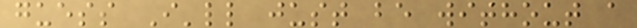guess I'll just be without a
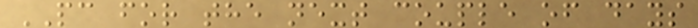PC for the next couple of days
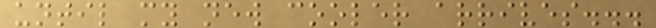until my new cooler arrives...
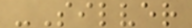-Silver
